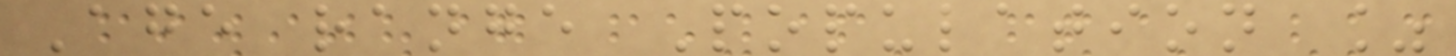Age range Population %
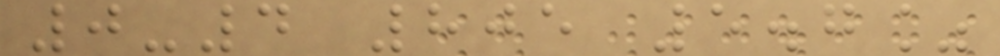0-4 805 5.7%
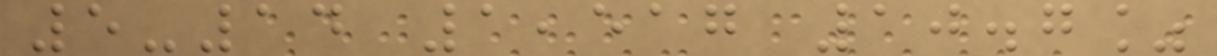5-14 1,517 10.7%
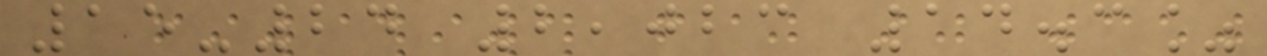15-24 2,023 14.3%
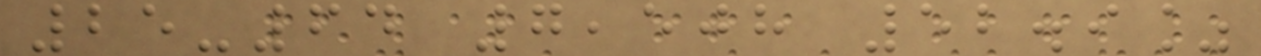25-64 7,508 52.9%
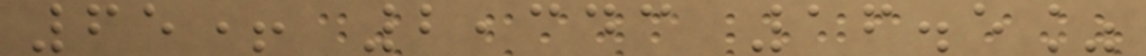65+ 2,343 16.5%
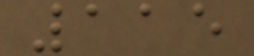115
